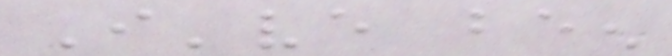I've been
